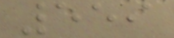559
